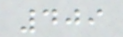409
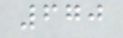670
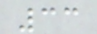33
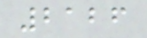2126
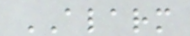ALARM
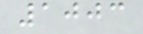1003
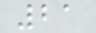21
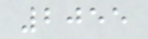2055
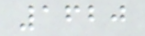1620
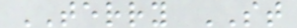TERRY ST
